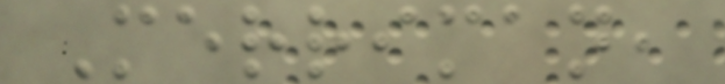Merriman,
